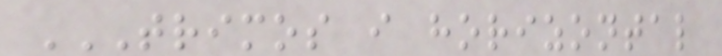TRIMOS I HORIZONTAL
